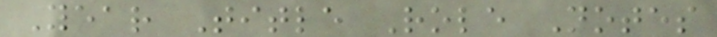Year Title Role Notes
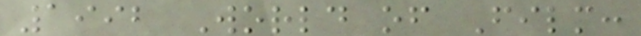1992 World of Film:
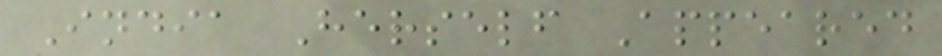India Herself Appeared
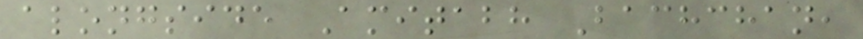alongside Amitabh Bachchan,
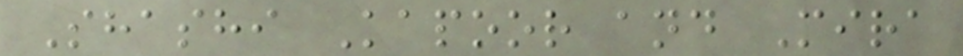Shashi Kapoor and Mira
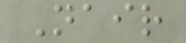Nair
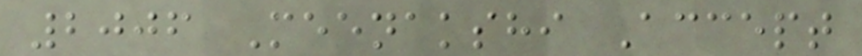2006 Meenakshi Accept
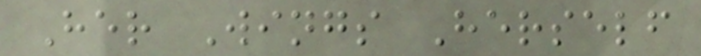Her Wings Herself
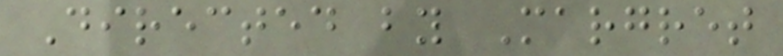Directed by Margret
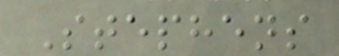Stephens
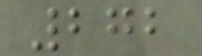272
